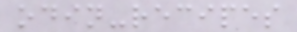odin-recipes
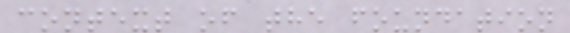context of the foundation
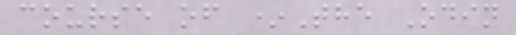course of *The Odin
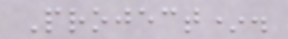Project*.
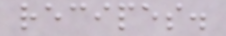recipes.
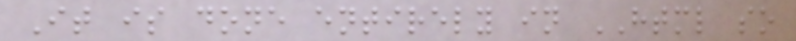It is done entirely in HTML so
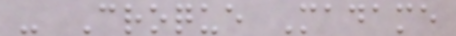- Croque Madame
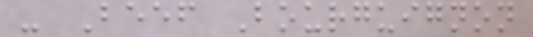- Beef Bourguignon
